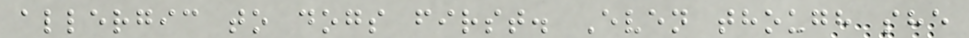allergic to dogs first. Even though she
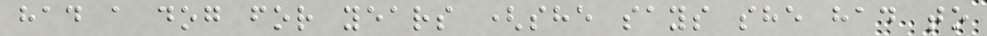had a dog for years (she says she had to
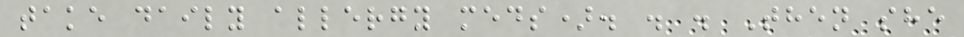take daily allergy meds). . . Then she
